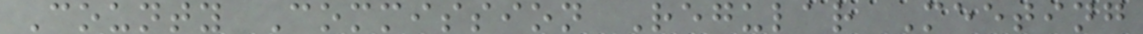County Commission Regular Meeting
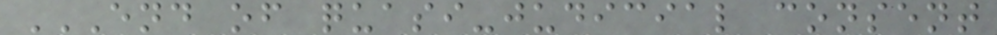END OF QUASI-JUDICIAL CONSENT
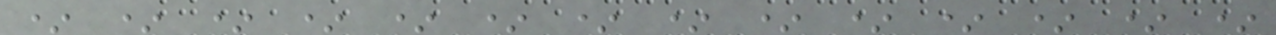* * * * * * * * * * * * * *
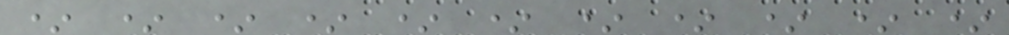* * * * * * * * * * *
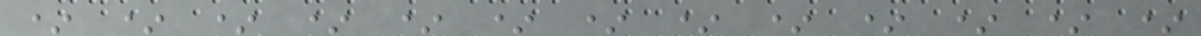* * * * * * * * * * * * *
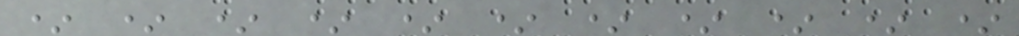* * * * * * * * * * *
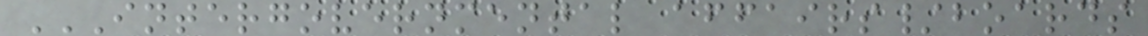INTERGOVERNMENTAL AFFAIRS/BOARDS
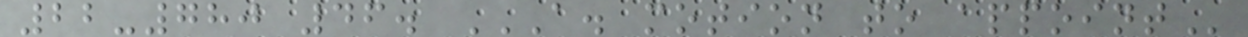22-780 46. A. MOTION TO APPOINT
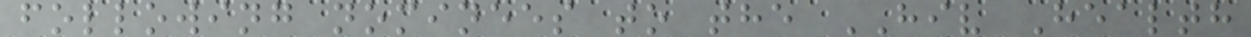following nominees to the HIV Health
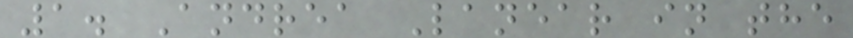1. Andrea Lanear in the
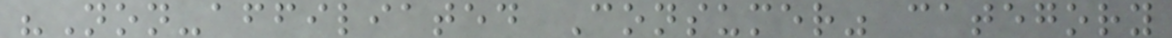"Non-affiliated Consumer" category
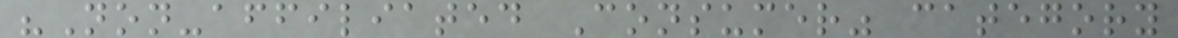"Non-affiliated Consumer" category
